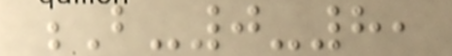B-0-8,
